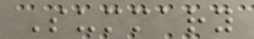Summary
